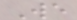We
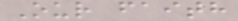Our faith
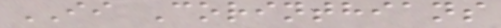II Corinthians
